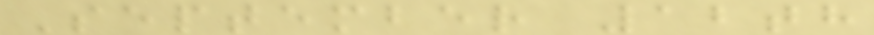September 12th
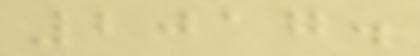2017.
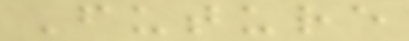Future
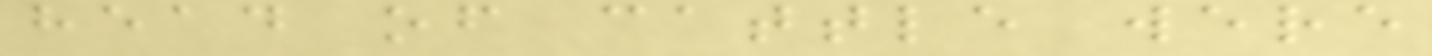head of cattle were
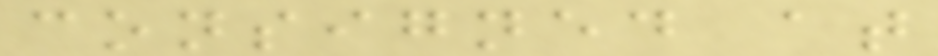consigned at
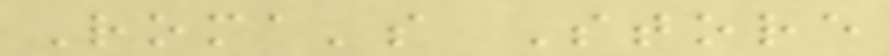Roma's Store
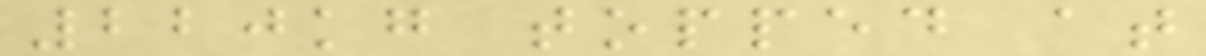220kg topped at
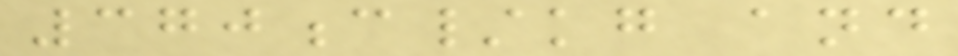370c/kg and
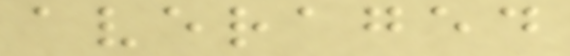averaged
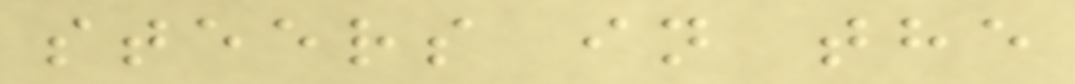steers in the
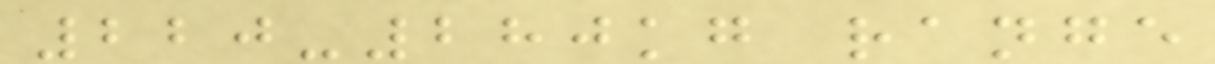220-280kg range
